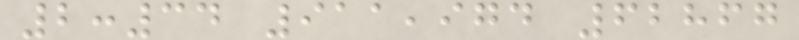2:34 911,974 62867
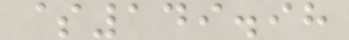$149.98
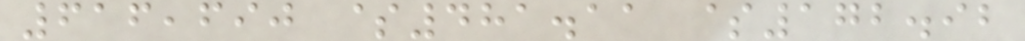616,690 $481.11 $172.92
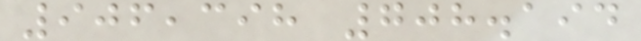906,398 708.194
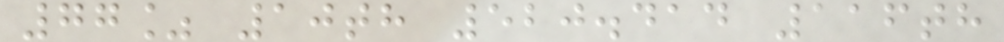77% 10th 520.414 116th
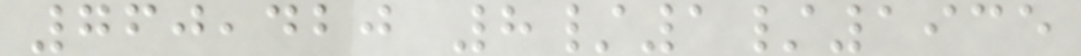760,420 8/1/1935
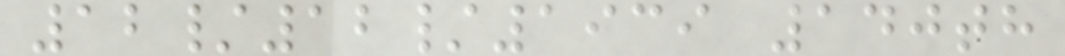12/12/1939 140th
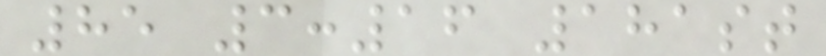85 3:16 181st
